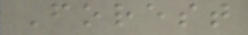Forest
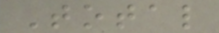Total
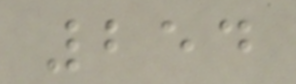254
